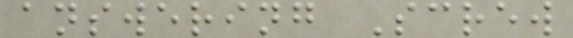answering Screw
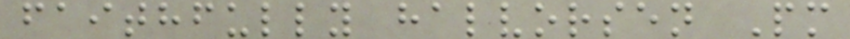faithfully halvorsen Pm
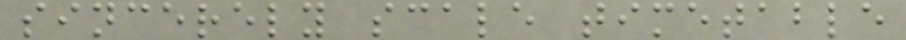sincerely scale timetable
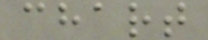chart
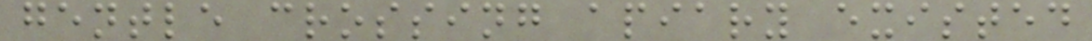gentle crossing apiary existed
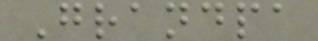Grandpa
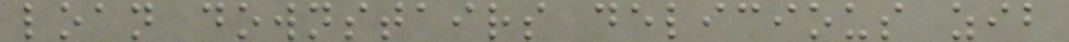loan downstairs delicious zib
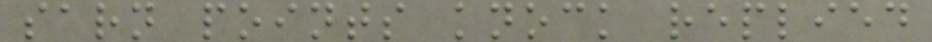sarn points knock replied
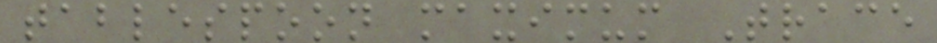tablespoon maximum Trace
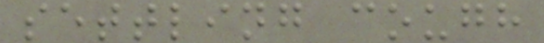settling cough
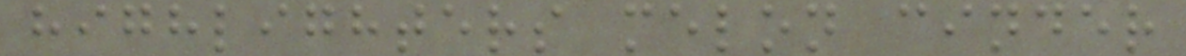highlighters melon cinder
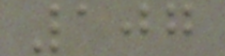107
